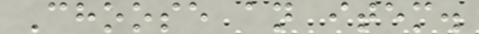Choose an item.
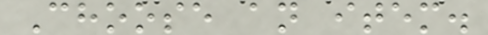Choose an item.
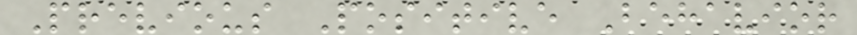Previous Positive Behavior
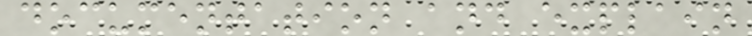documentation and explain
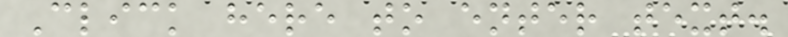Click here to enter text.
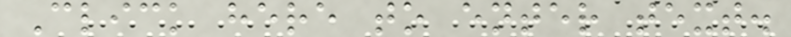Click here to enter text.
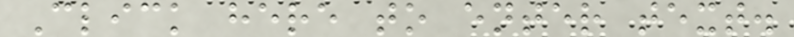Click here to enter text.
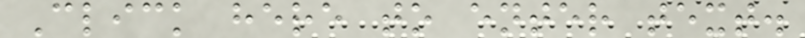Click here to enter text.
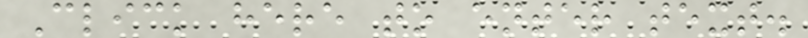Click here to enter text.
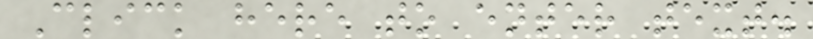Click here to enter text.
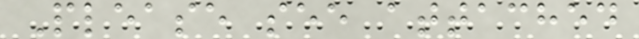Please see attached
